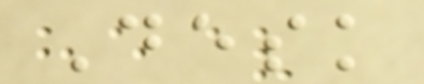Desk
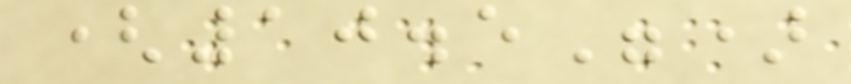(10.5")
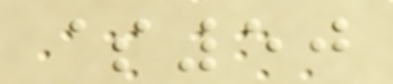$50
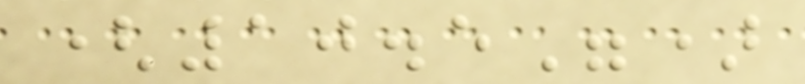(10.5")
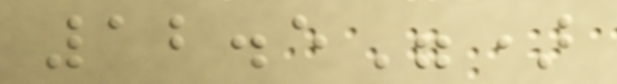12.5")
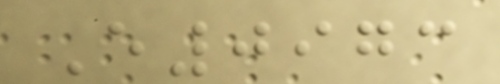E0973
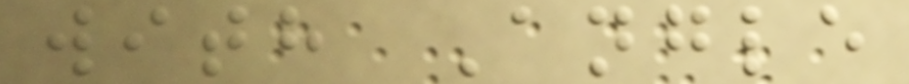with Angle
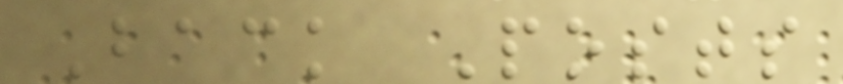Back Posts
